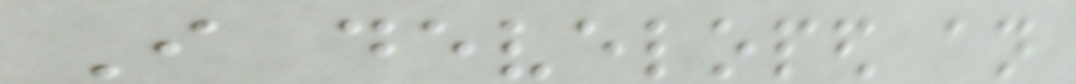I developed an
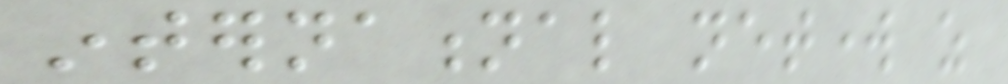international network as
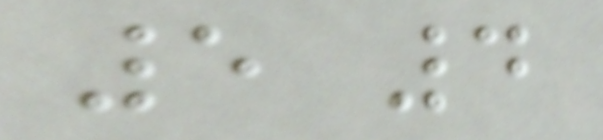5 4
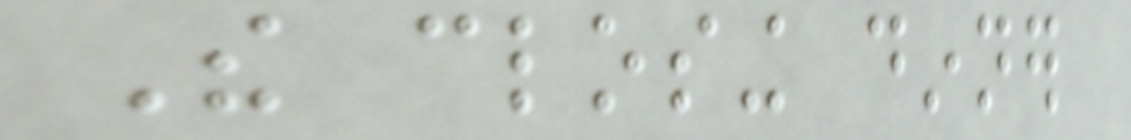The closing dinner
